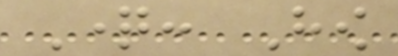Question: How
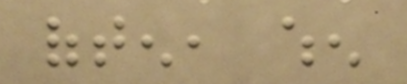often, when
